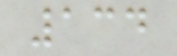134
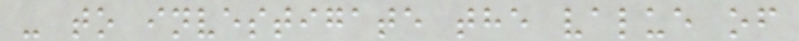- to investigate the value of
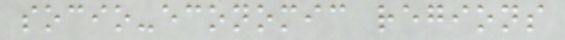socio-economic regions
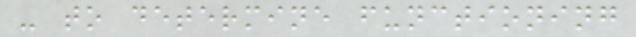- to determine functioning
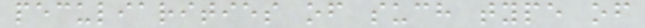peculiarities of such type of
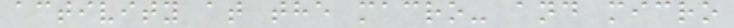activity at the macro- and micro
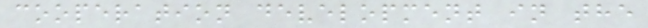cooperation development in the
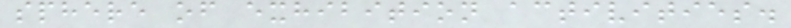sphere of exhibition activities.
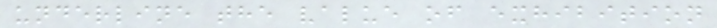underline the value of exhibition
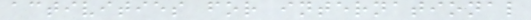activities for international
